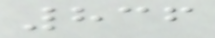836
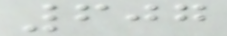607
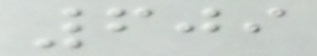609
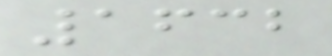1632
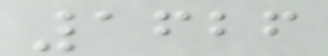1626
